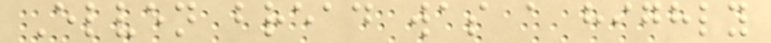Elven bread was a highly
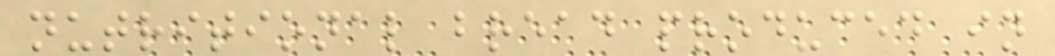nutritional bread produced in
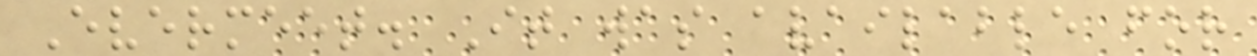Evermeet. It was available for
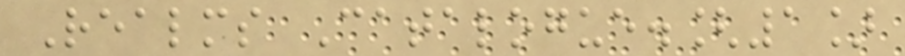Realms Catalogue.[1]
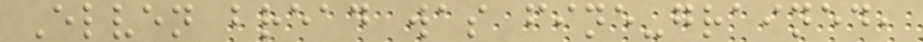Elven bread was fine-grained,
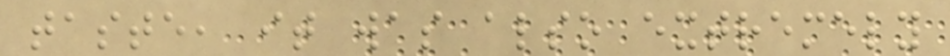taste, it was also extremely
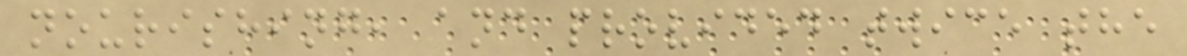nourishing, and provided twice the
